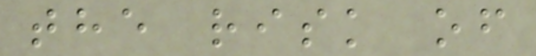the risk of
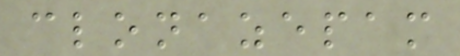clonazepam
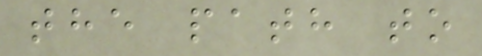the path to
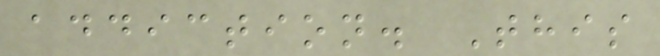addiction. This
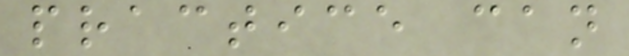practice can
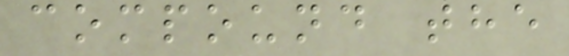compound the
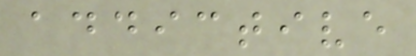addictive
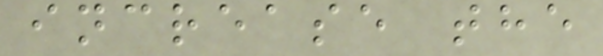increase the
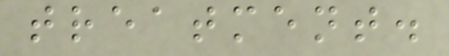treatment.
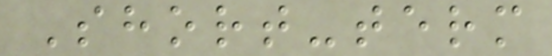Short-term
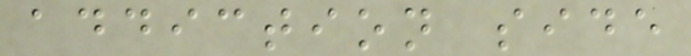addiction side
